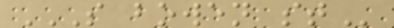S BOWEN ST
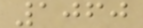1060
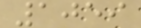1059
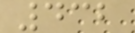432
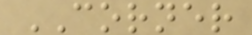CORNER
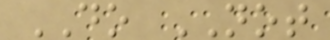DO NOT
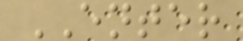ENTER
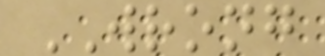WRONG
